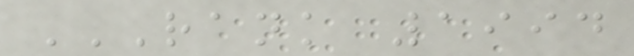RANK 1994
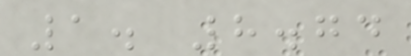1. 8.74
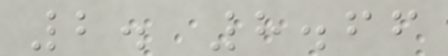2. 8.66
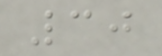30
